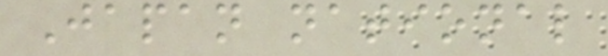Japan national
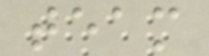team
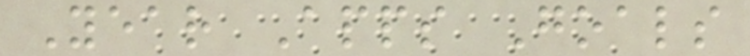Year Apps Goals
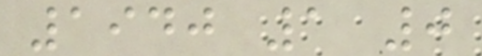1940 1 0
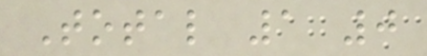Total 1 0
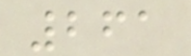261
